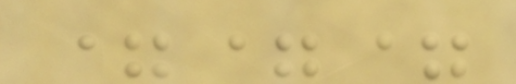===
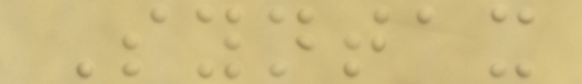Syntax
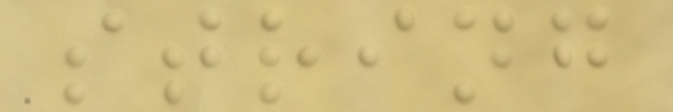string
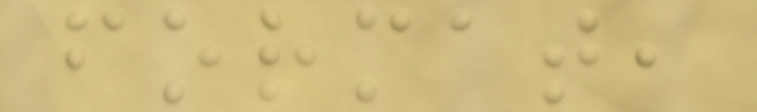format,
